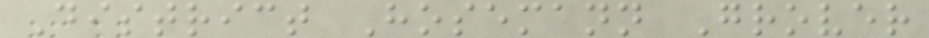District Hosemann Grover
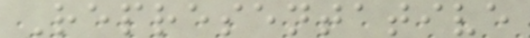Representative
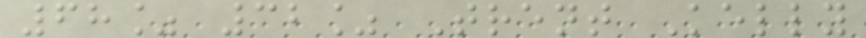68% 32% Trent Kelly
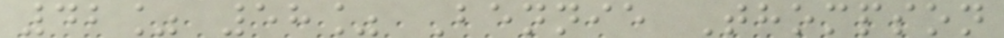42% 58% Bennie Thompson
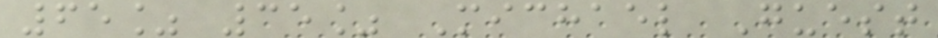65% 35% Michael Guest
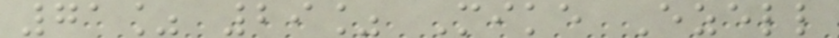71% 29% Mike Ezell
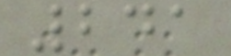241
